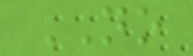NO
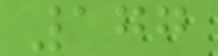177
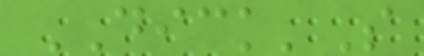DICK'S
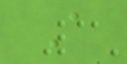A
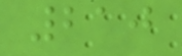210
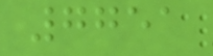7751
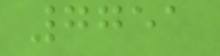7751
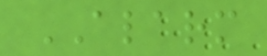ALARM
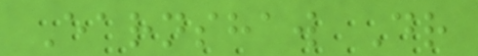Earnshaw Dr
